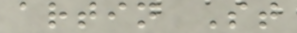artin St
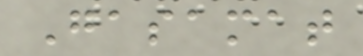Gasamat
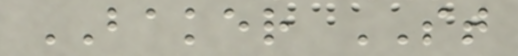BAKER ST
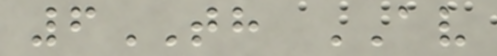6TH AV
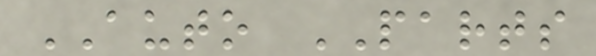AUTO PARTS
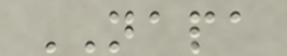NAPA
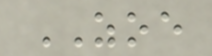ZOE
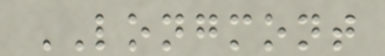LONGMONT
